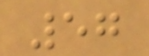57
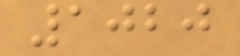1020
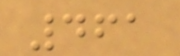461
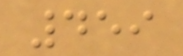459
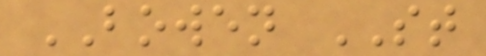BOWEN ST
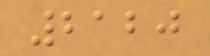2120
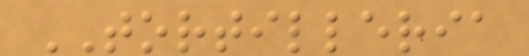TORTILLERIA
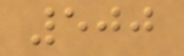500
